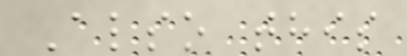Also this
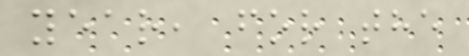year, for the
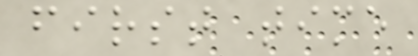first time
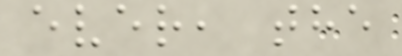ever, the
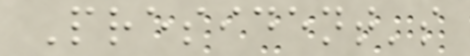President's
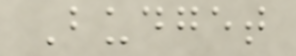Budget
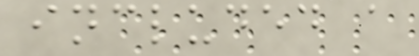included a
